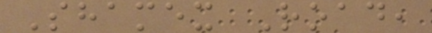Shamex Road,
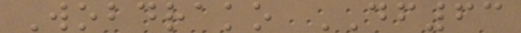Wobdrako DF63
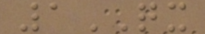1QX
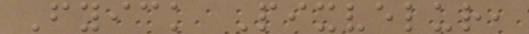Fyick Pixvelur,
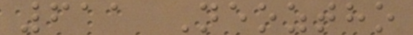611 Neoztho
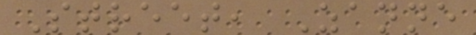Street, Zanne
